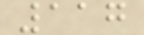117
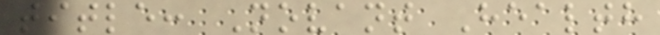title: Novant Health
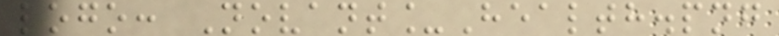logo: Novant_Health.png
